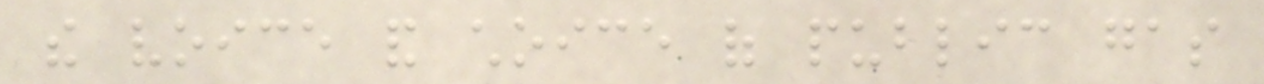the voice and choice of public gas
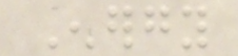Energy
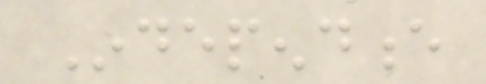Independence
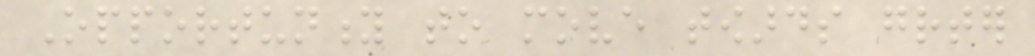Opportunity to move towards greater
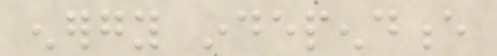energy independence
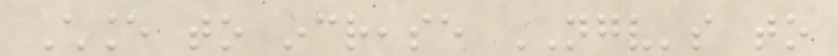Chance to increase NGV's to
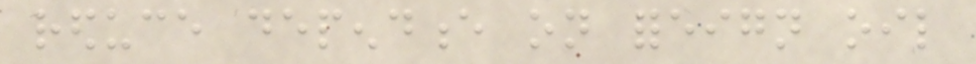reduce dependence on foreign oil
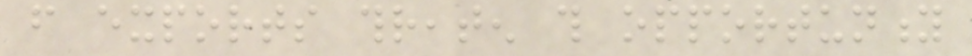from exports threaten this opportunity
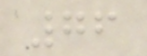76
